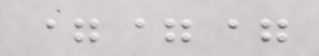===
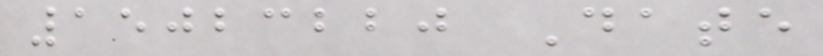15023220 Date
